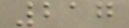217
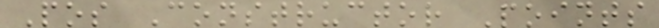Pos Constructor Points
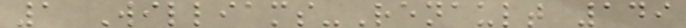1 Williams-Renault 149
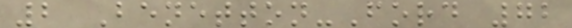2 Benetton-Ford 72
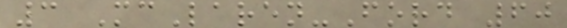3 McLaren-Ford 60
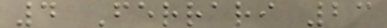4 Ferrari 23
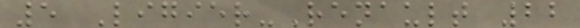5 Ligier-Renault 22
